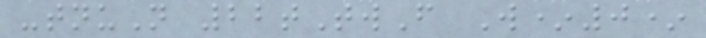-tnuN 22tTwF W*0*
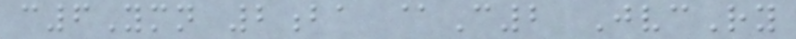c6Ymn 2ba @C2 JvcRy
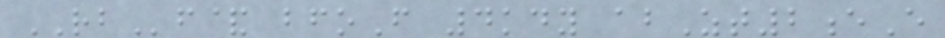RBf& bfoF 4kdy abZt2eE
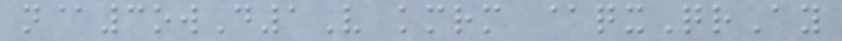n@3owD1V kmrm @qxQrAy
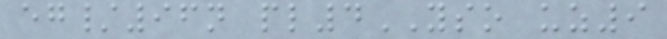eg/96n pl4YSO uz9
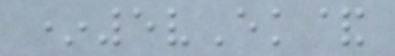*5vEk&
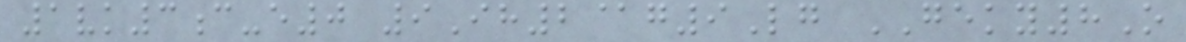1vk3c-e0 9Ih2@g9Lg GEKY8O
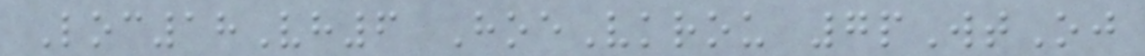Loc18Vh6 HoeVkrou 7pWtOj
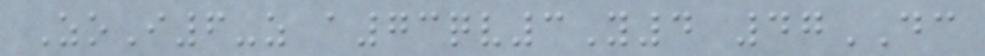ZoI6-z a73qv3Y4 47DC
